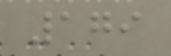179
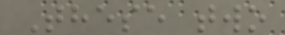These two
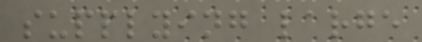supplying large
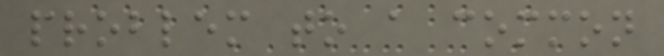problem to a common
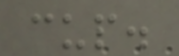cup.
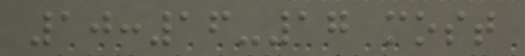10:16-17 most
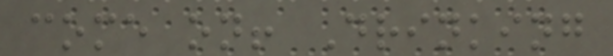come on! Drinking
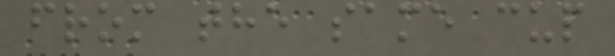from the same cup
